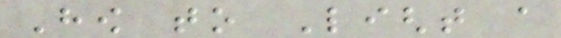How to Light a
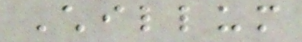Chillum
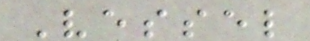Vessel
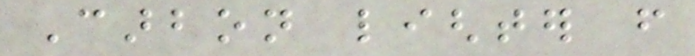Carbon lighter from
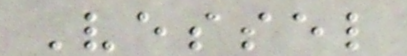Vessel
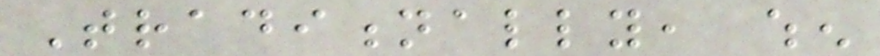Traditionally, when
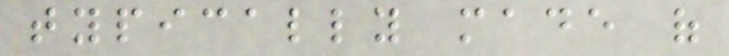typically made of
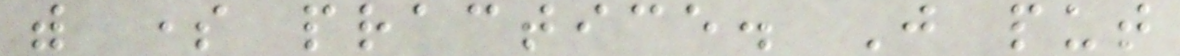with some practice. Just put
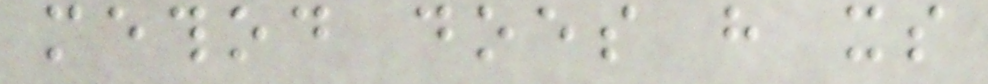method does have its
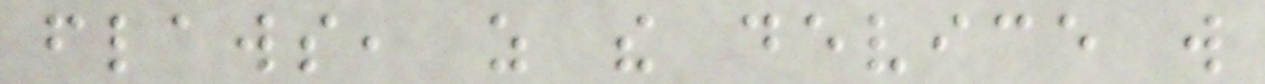flaws, as the device will
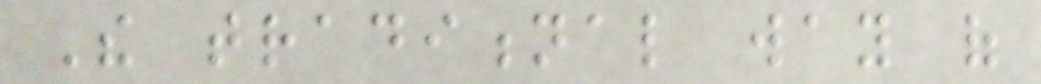The traditional way of
